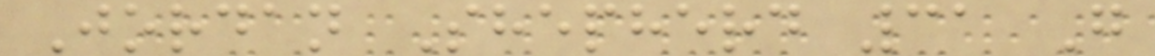Jordan Shepherd 31 G
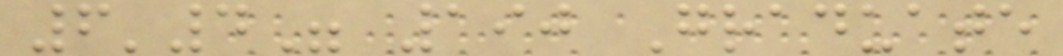6'4" 190 Graduate
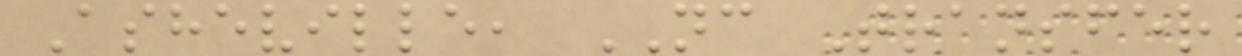Asheville, NC Transfer
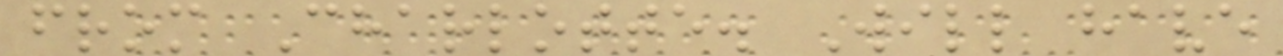from Charlotte. Will have
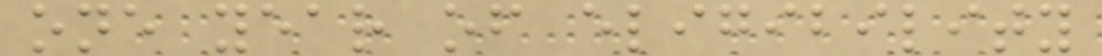one year of eligibility
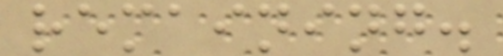remaining.
